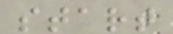start
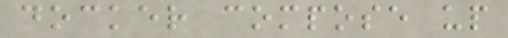docker compose up
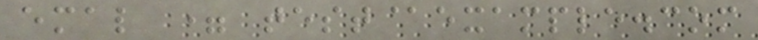emal = test@example.com
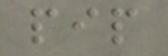pip
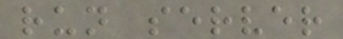run server
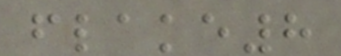flake8
